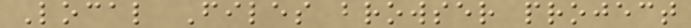Local Files browser project
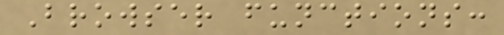Browser functions:
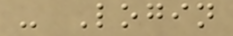- Login
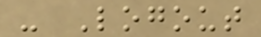- Logout
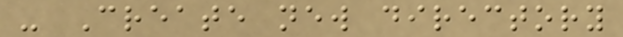- Create new directory
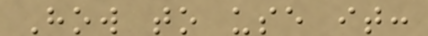How to use it:
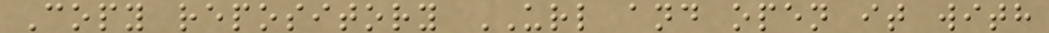Copy repository URL and open it with
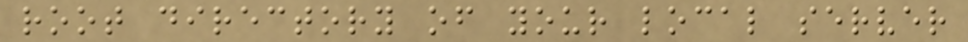root directory of your local server
